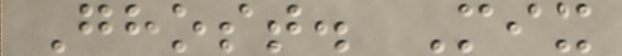Ghost. Mix
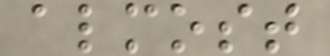almost
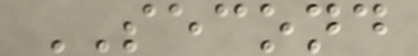SECOND
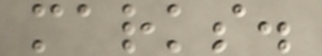marks.
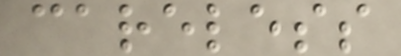careless
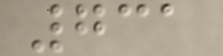731
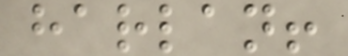harlan!
